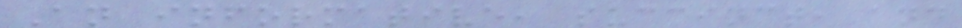An informative, succinct, and
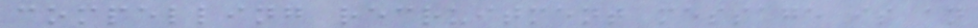compelling recruitment message is an
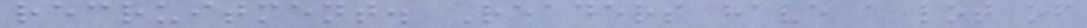recruitment. Readers have a lot of
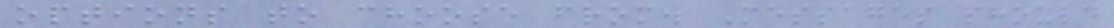options to choose from. Messages should
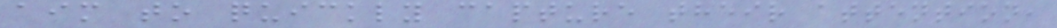aim to quickly capture their attention,
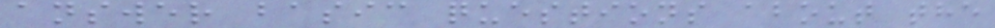answer basic questions about the
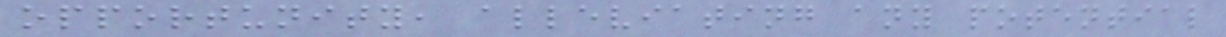opportunity, alleviating any potential
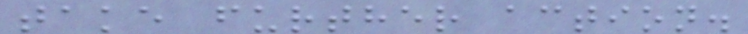take further action.
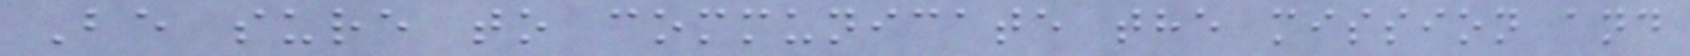Be sure to communicate the mission and
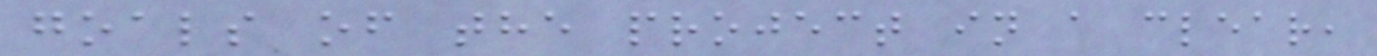goals of the project in a clear,
